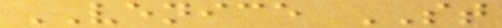VENICE ST
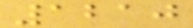1210
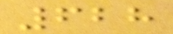628
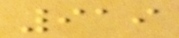919
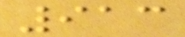913
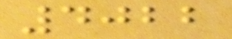4022
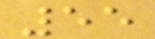55
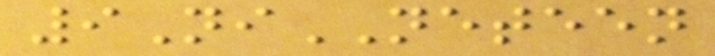9NiNETEEN
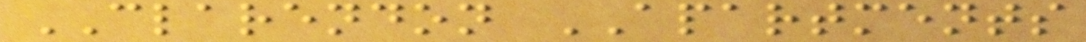CLARENDON APARTMENTS
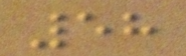58
